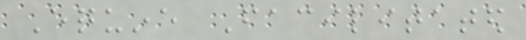Equine Facilitated
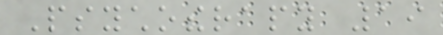Psychotherapy 19
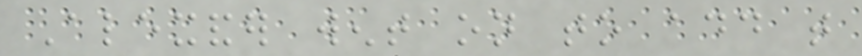Alexander went on to add that
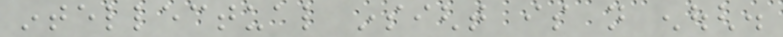intellectual insight is not enough.
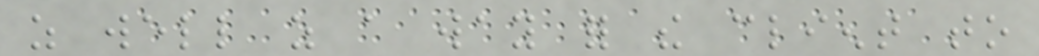as well as a way for the client to
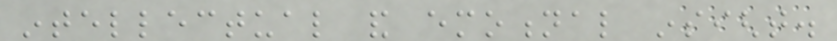intellectual and emotional insight.
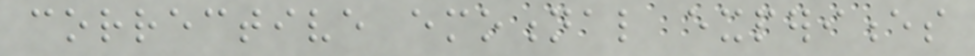corrective emotional experiences
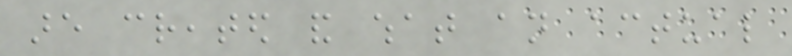are created and what an actual
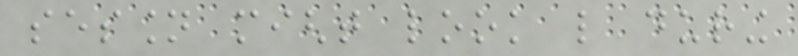session might look like during
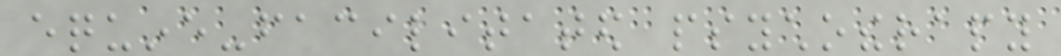equine-facilitated psychotherapy
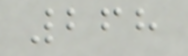268
